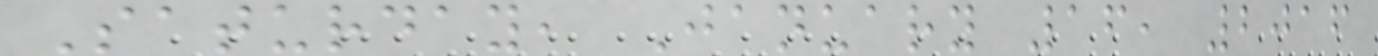Saturday, January 16, 2016
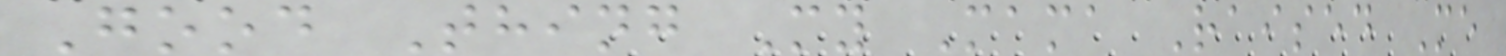Good Thing My Mama Raised Me
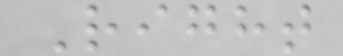Right
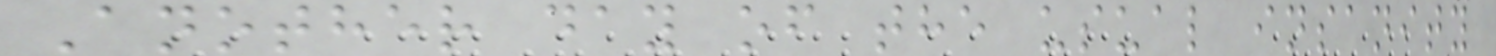Another day of the usual insanity
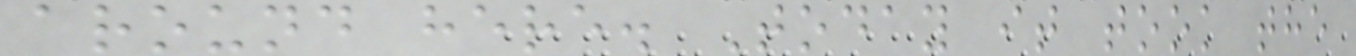around here. Today it took the
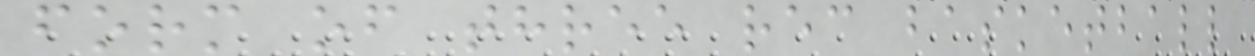form of three rec basketball
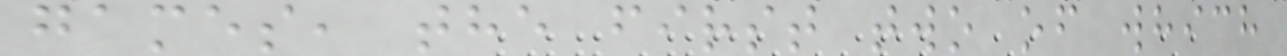games, the first two of which
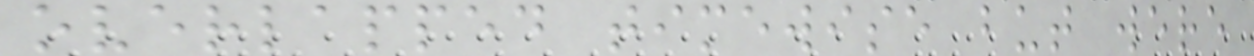overlapped timewise but were
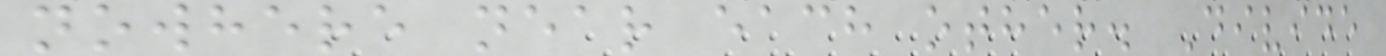nowhere near each other. Divide
